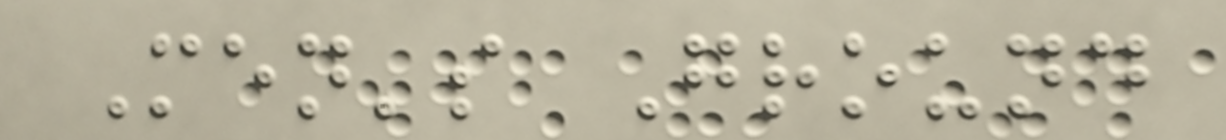Men's Ground
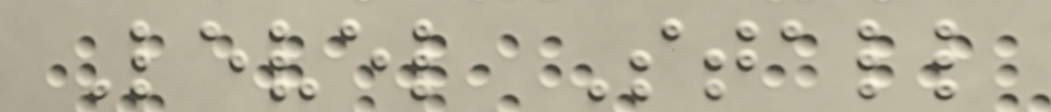Level Stall
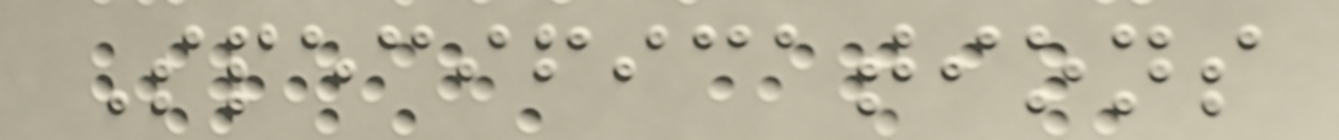Specifications
